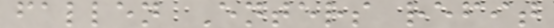fallen Enters refit
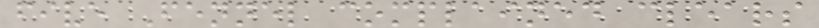five Fennel complained clears
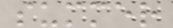summer
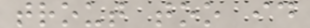trout too id
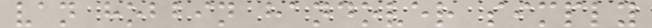van hobbin handover simply
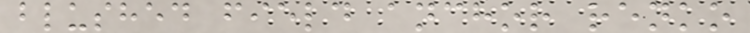blushed field anchor renko
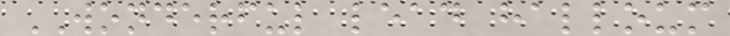WONDERFUL lead halloum
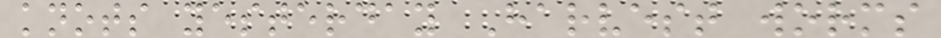knots yesterday Harvest worms
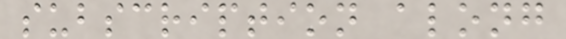subscription along
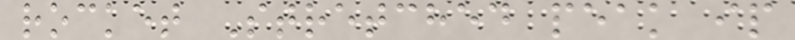rocket Stretched peak ip
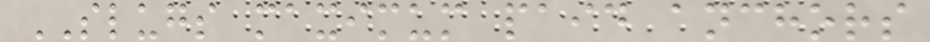SLUGS maximum paid anchors
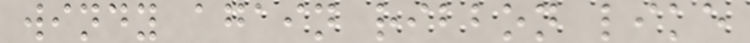windy again ribbon like
